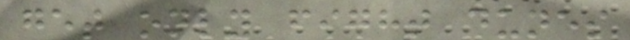get only fight dunes
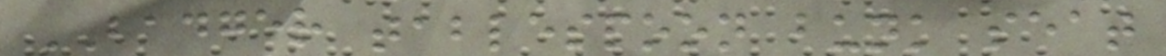BADGER tablespoon bunk seat
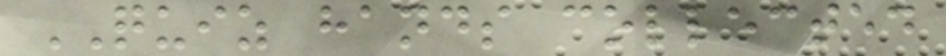QUIZ hands collected
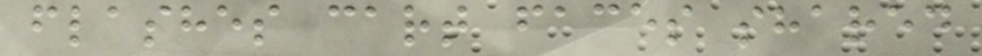flashes cart faces shared
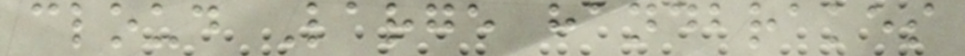cloud Large handbrakes
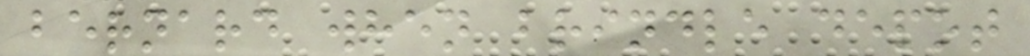bernard when brindle depot
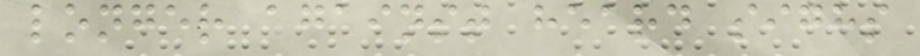longer against heard sighs
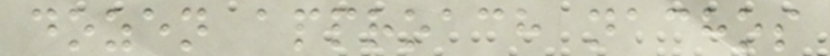dozen approach nachos
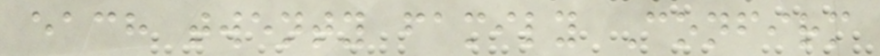each twenty family Confirm
